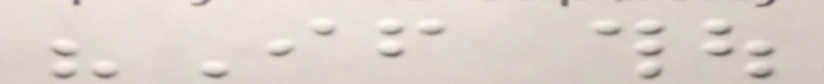"If thou
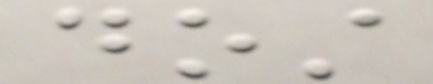dost
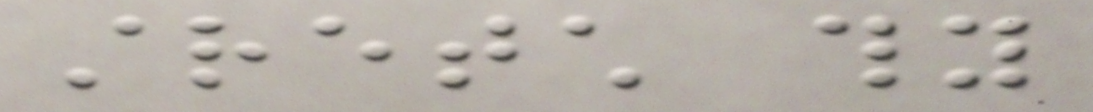stretch thy
